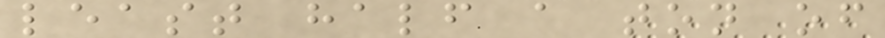least half a ton of
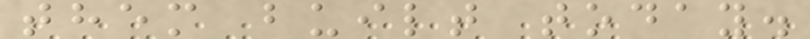them built today.
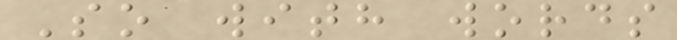So with words
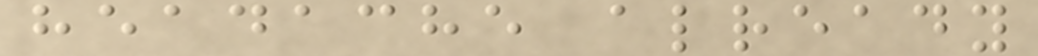headache already
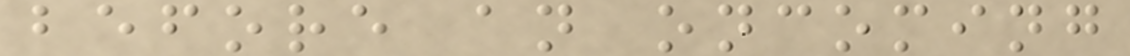before an oncoming
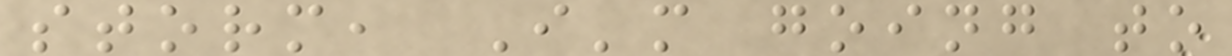storm, I'm going to
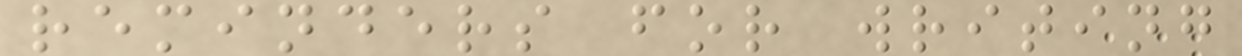reminders for writing
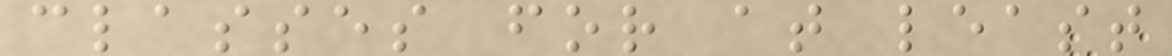classes for at least
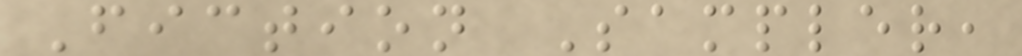Fiction Sampler,
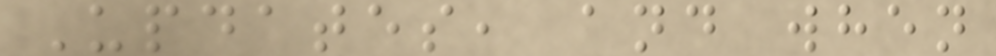Updates, and when
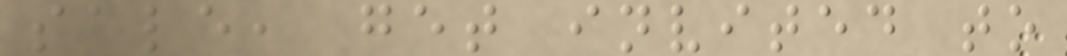sale, get invited to
